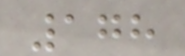178
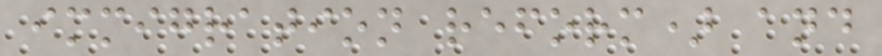immigration reform) and
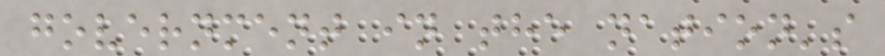government in the nation's
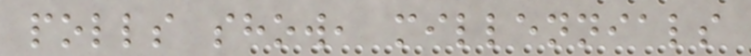polls show, millennials
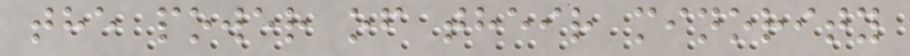the power of their minority
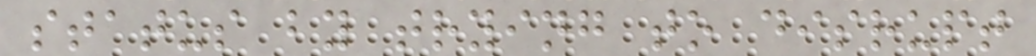status by trying to disrupt
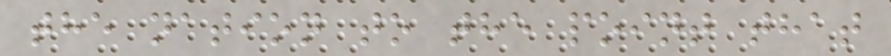the nation to the point that
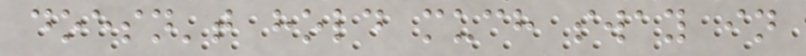doesn't hold much sway in
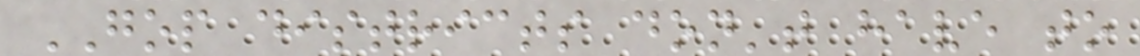GOP districts don't have to
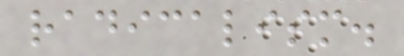radicalism.
